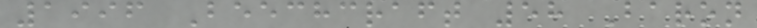1996 Beechcraft 58 Baron
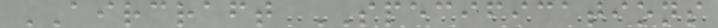AIRCRAFT SPECIFICATIONS
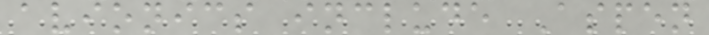avionics include Aspen
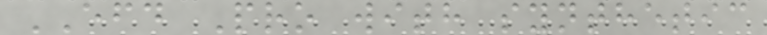EFD Pro with synthetic
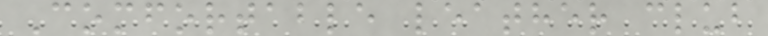Comfortable leather club
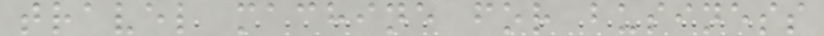travel machine for business
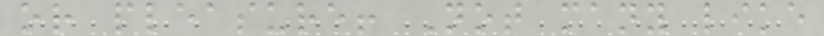or pleasure! Not many like
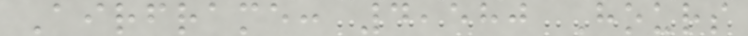Airframe: 4,580 Hours
